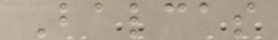Balcas
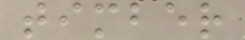timber
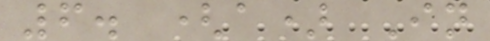6. (a) In
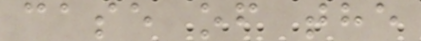case of the
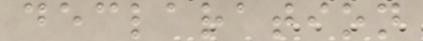declaration
